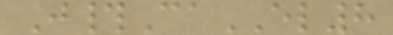J#CaEL8
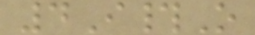4I#O
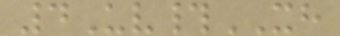4Uv#XH
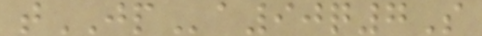tJPa90q7S
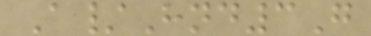A/Hnd3G
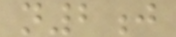n2j
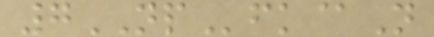7NPfk@N
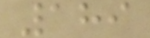189
